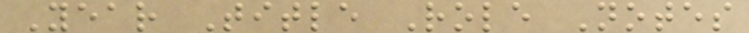Year Title Role Notes
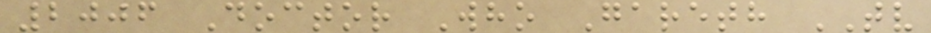2006 Doctor Who Gareth TV
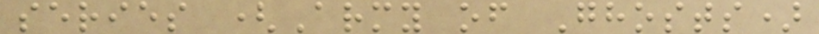series (Army of Ghosts)
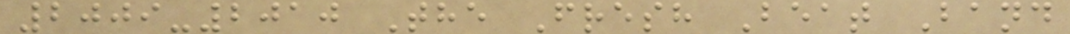2009-2010 The Fresh Beat Band
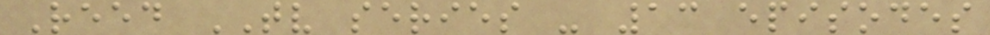Reed TV series - 13 episodes
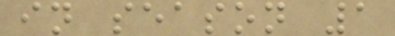in season 1
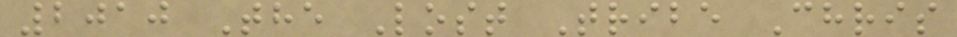2010 The Lost Tribe Chris
